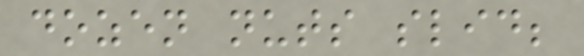dozen nuts slid;
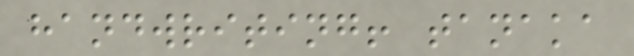handwriting! tanaka
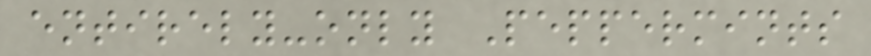entirely-only Peppermints
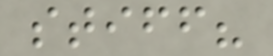stiff?
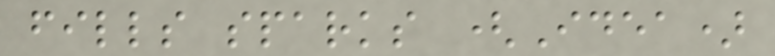fills sparks (Idea)
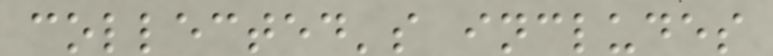collected's includes
